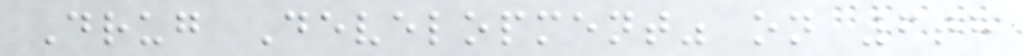Drug Development" on 6th
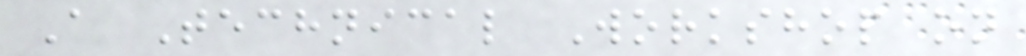A Technical Workshop on
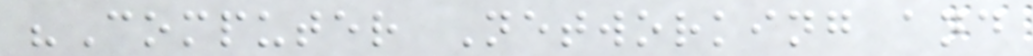"Computer Networking and
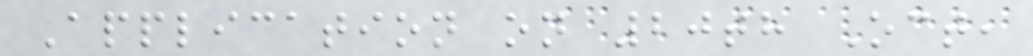Application on 20th Oct,
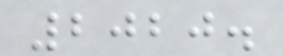2020.
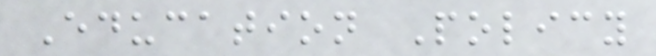Education Policy
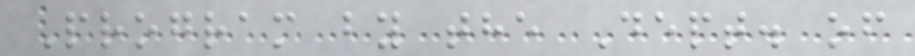Program by the Dept. of
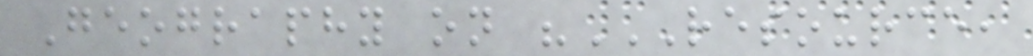Geography on "RESOURCE,
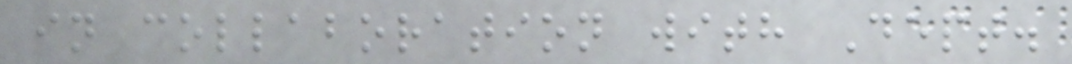in collaboration with Dept.
